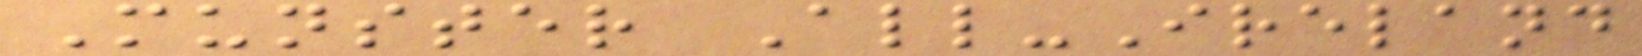Munster All-Ireland
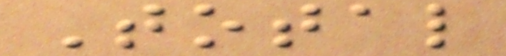Total
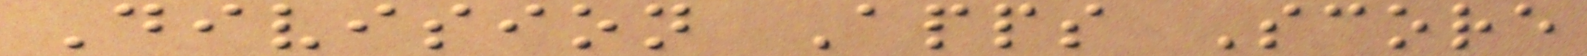Division Apps Score
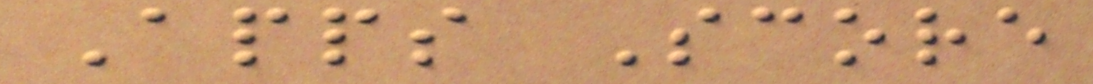Apps Score
